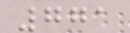771
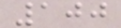100
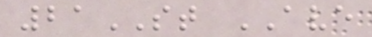21ST AVE
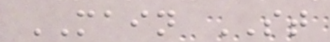MAIN ST
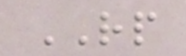RP
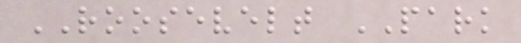ROOSEVELT PARK
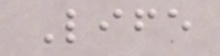Life
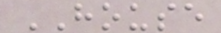HOUSE
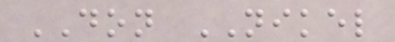DON NIKEL
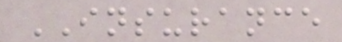INSURANCE
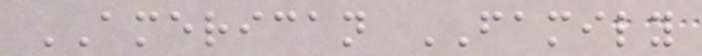AMERICAN FAMILY
